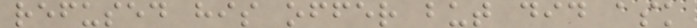refused his offer but did ask
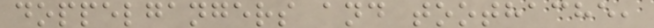doppelgangers and toothache,
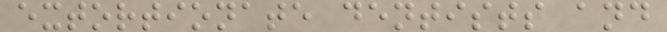extortionate dentists and
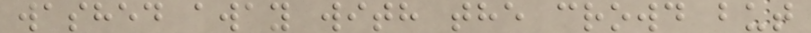washed away with the crowd but
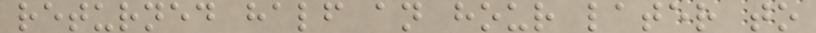returned half an hour later to
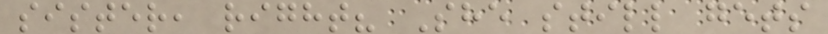sister, right? She still gets
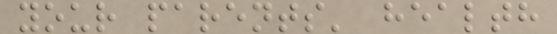your parents' health
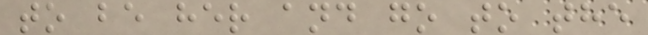to be her and go to the
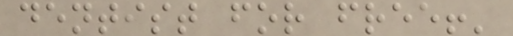dentist for free!'
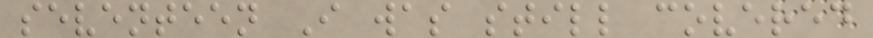seventeen I was still covered
